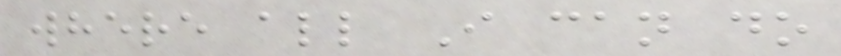where all I can do
